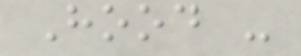Hood -
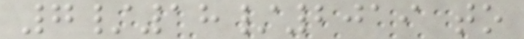7/18/2019 to
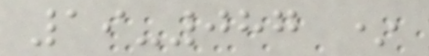19-087 *
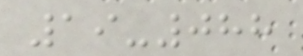19-088
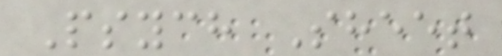Psych Sheet
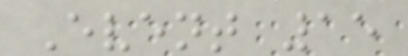Event 15
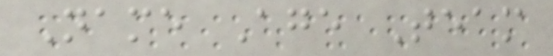Name Age Team
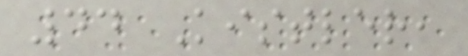44 Kistler,
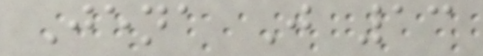Jena J 13
